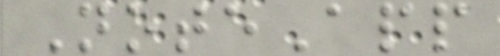NoteApp
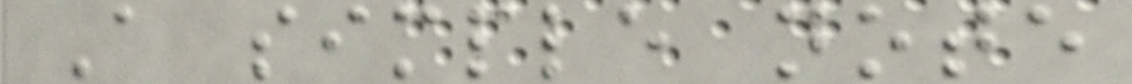A simple note
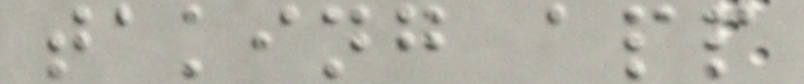taking app
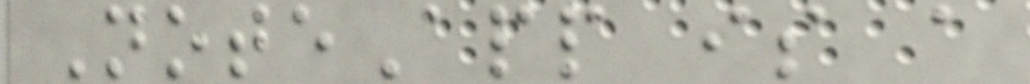NoteApp is a
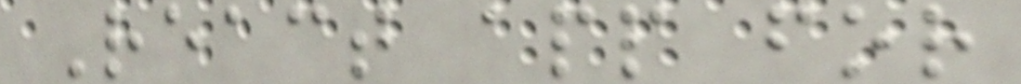React app for
